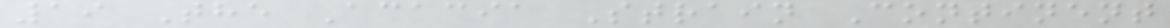19 The Acacia Strain Continent
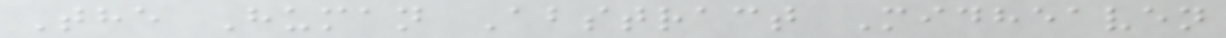The Human Abstract Midheaven
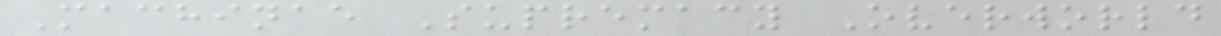Machinae Supremacy Overworld
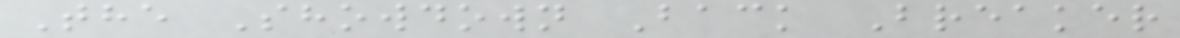The Showdown Back Breaker
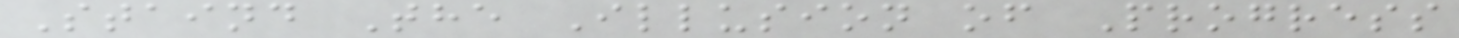Staind The Illusion of Progress
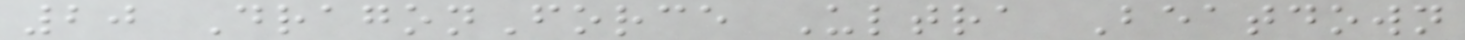20 DragonForce Ultra Beatdown
